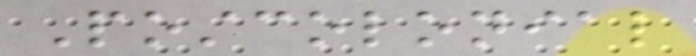Postcolonial
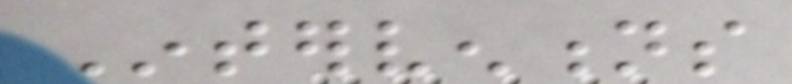Interventions
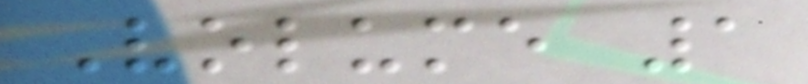Volume 1
